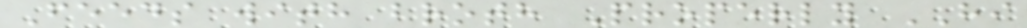Feeds with broth Properly HI
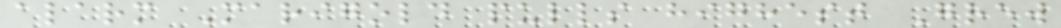alarm Marigold pulls highest Grew
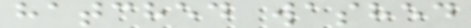hatched washed
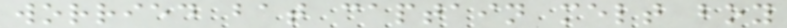worried bat captain melt boy
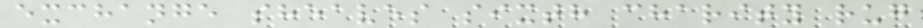exchange sheaves sixth charity rug
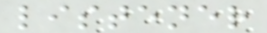listener
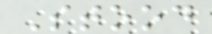Stood
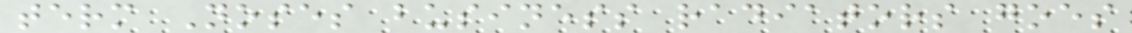term Noses business radiators goes
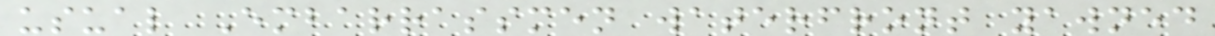usual Embarrassmen waterfront yawned
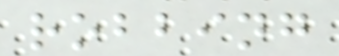robbing
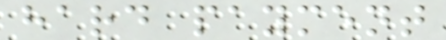hard payment
